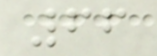66
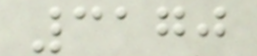3170
